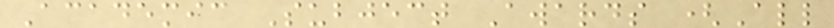Academic Subject Awards (All
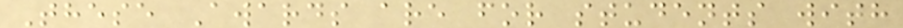These Awards are for students with
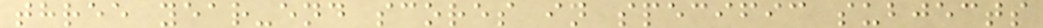three year-end scores in specific subjects
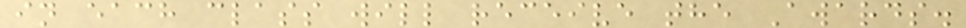in each class will receive the Awards.
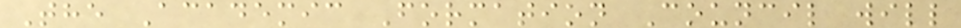The Academic Formation Council will
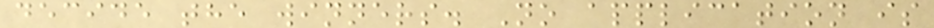decide the winners. No application is
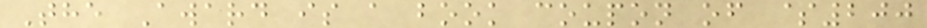The Award is a book coupon of $200
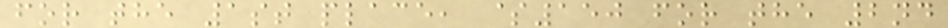for the 1st place, $150 for the 2nd
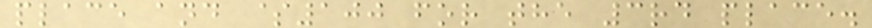place and $100 for the 3rd place.
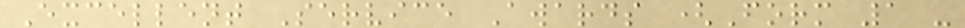Excellent Service Awards (Form 1 -
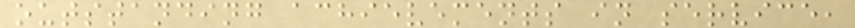outstanding achievements in service,
